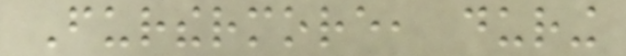Furthermore, during
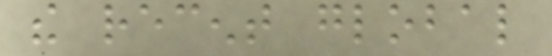the recent global
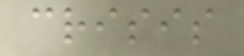crisis
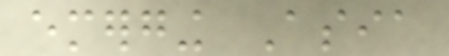emerging Asia
